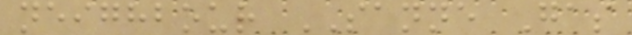neighbour SANNE Gas
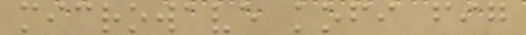microwave kofi fig
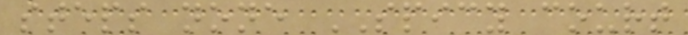steps none SPICY court
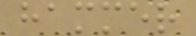hammer
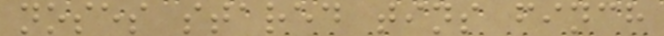noses stared tins finch
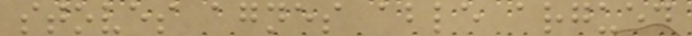stoves agnes able argued
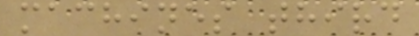machines third
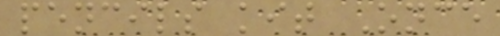pencils kit Once
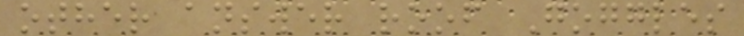other answer roof Goggles
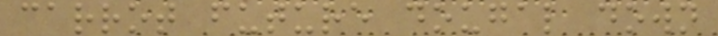carrot future dougal down
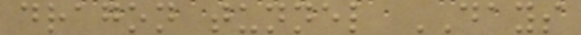dragon tunnel DAYS
